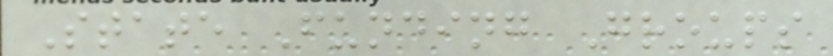State Funding Groups
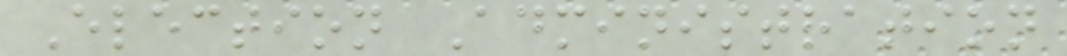Election Administration
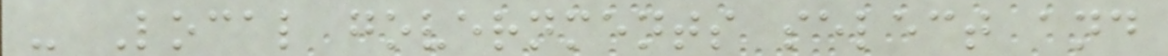- Local governments select and
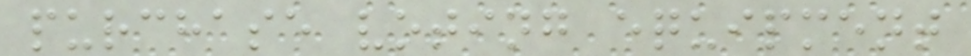purchase voting equipment
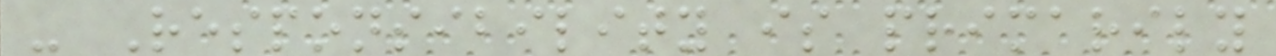- Responsibility is primarily
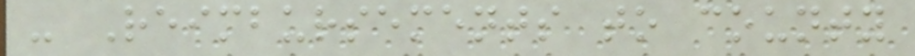- Reimbursements to county
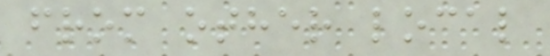from other local
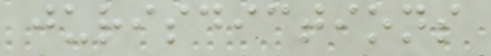jurisdictions
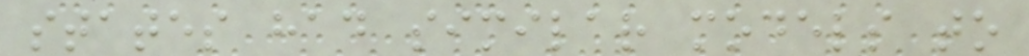states had similar models to
